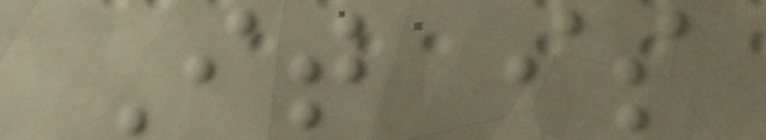It is
